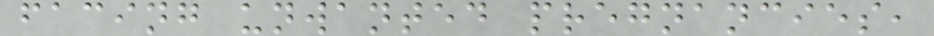facing unwanted pregnancies,
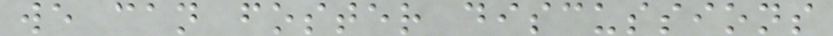we can foster discussions
